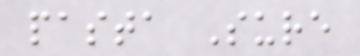pasta Sure
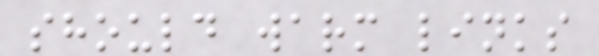should warm links
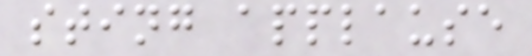sting applause
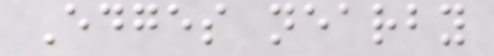Edges nearby
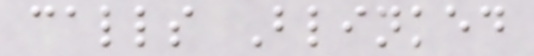calls Blinked
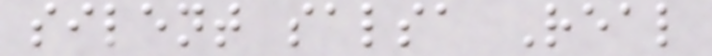silent salsa Real
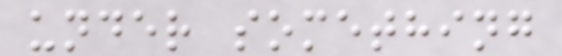under something
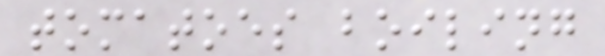tomatoes boiling
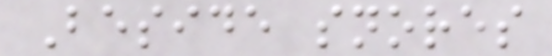Beside snores
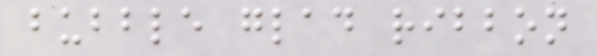bubble glad ribbon
